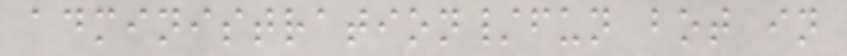administration/fun bot in
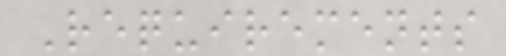Requirements
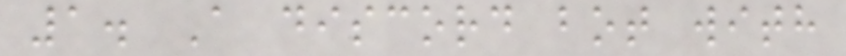1. A discord bot with
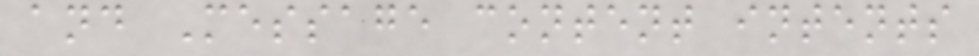and Message content intents
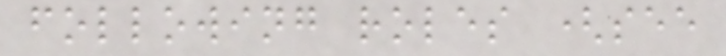following roles (see
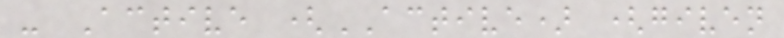- Active (ACTIVE) (given
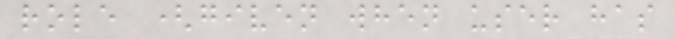role (given when user has
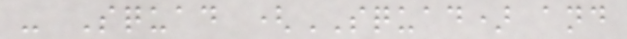- Squad (SQUAD) and
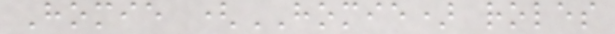Homie (HOMIE) roles
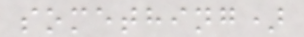something)
